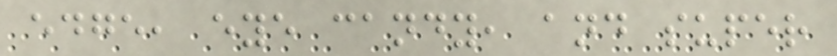edge, eye candy, and super
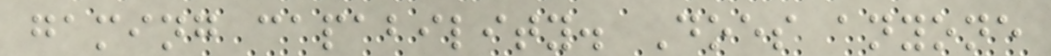gaming capability. Does anyone
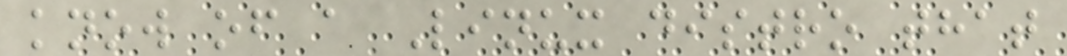know of a Linux distro that
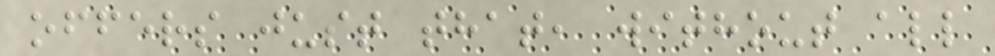offers just that, without all
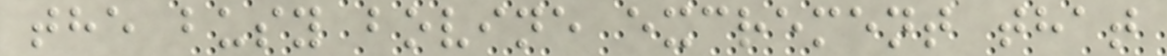the busy bovine excrement that
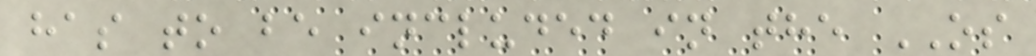has to be included in the OS
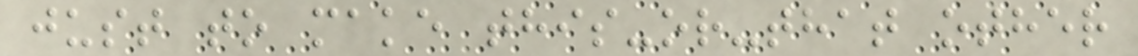just to make this-or-that other
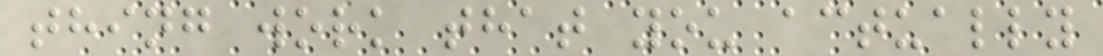thing work that you actually
